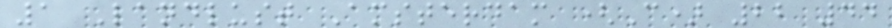1 Landlust Amsterdam (C) 22 44
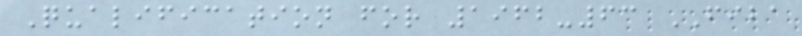Qualification for 1962-63 FIBA
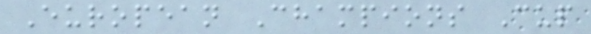European Champions Cup
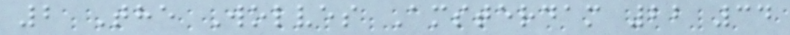2 The Wolves Amsterdam 22 34
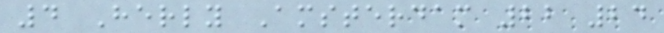4 Herly Amsterdam 22 24
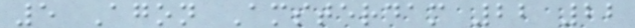5 Agon Amsterdam 22 22
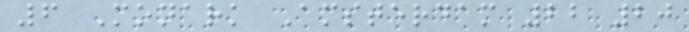6 Monark Amsterdam 22 20
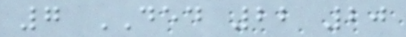7 DED 22 20
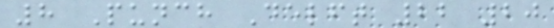8 Punch Delft 22 20
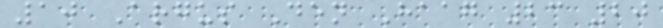10 Argus Den Haag 23 20
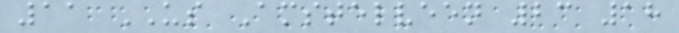11 US Amstelveen 23 18
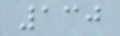130
